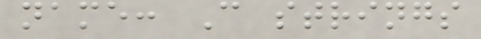name: C strings
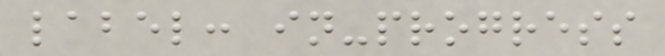label: in-progress
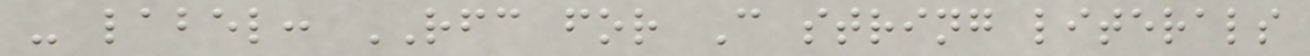- label: RFC for C string literals
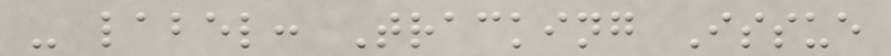- label: Tracking Issue
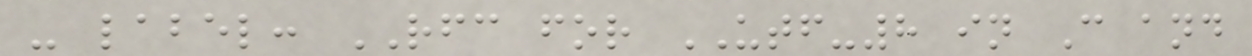- label: RFC for UTF-8 in C and
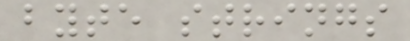byte strings
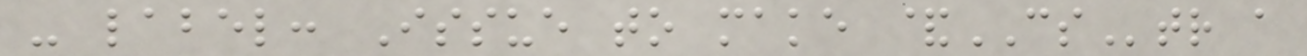- label: Issue to make &CStr a
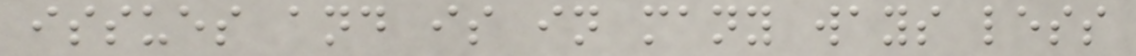issues and is in many ways less
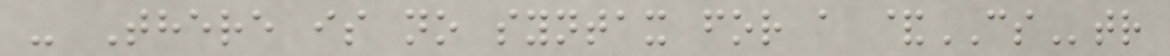- There is no syntax for a &CStr
